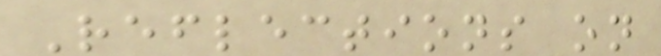Reflections on
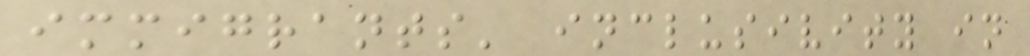immigrants' inclusivity in
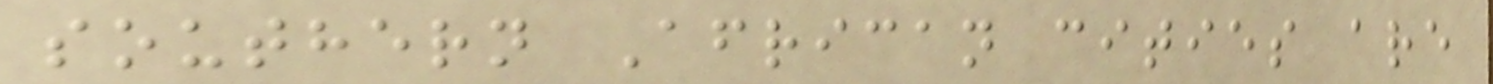southern African cities are
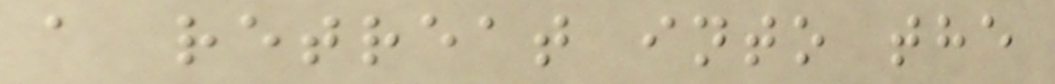a retreat into the
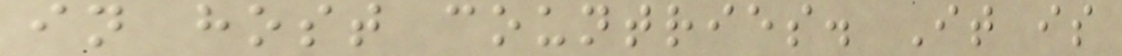in host countries. It is
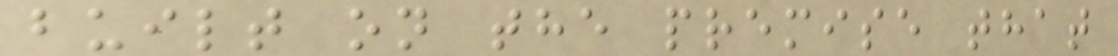built on the premise that
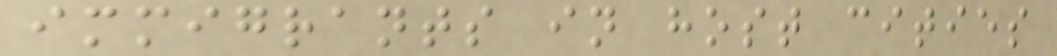immigrants in host cities
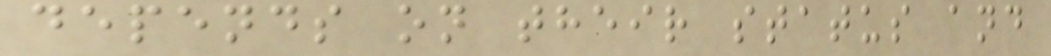depends on their status and
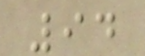94
